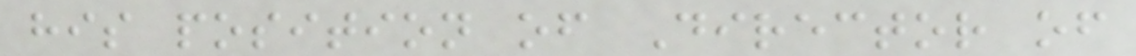his position of Director of
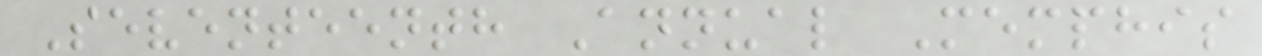Seventeenth Annual Memphis
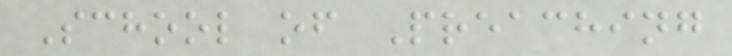School of Preaching
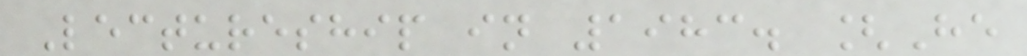Lectureship in 1983. [He
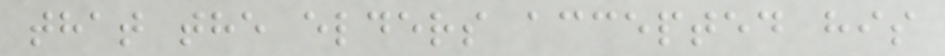that the elders accepted his
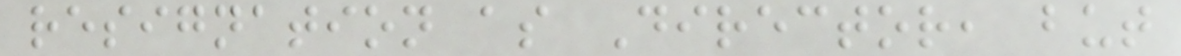resignation as Director, but
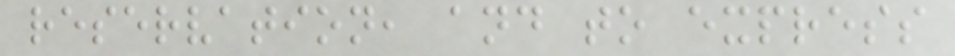reservation, and to express
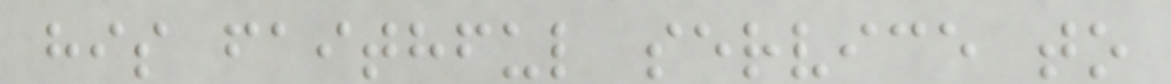his faithful service to
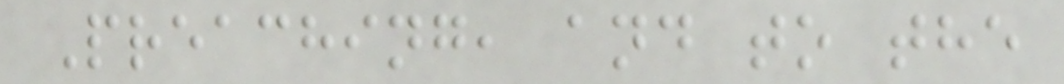Preaching, and to the
